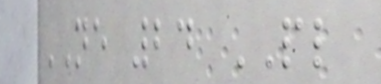NE 24 PL
